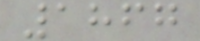1867
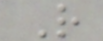R
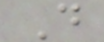D
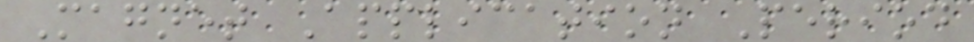Magnet Application Period
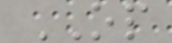OP
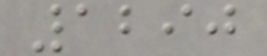1290
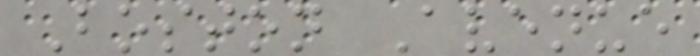Boston Avenue
